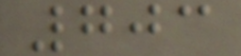703
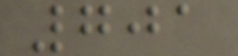701
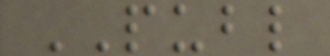PUBL
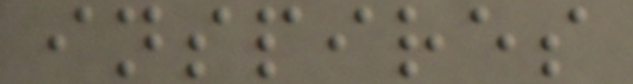inspires
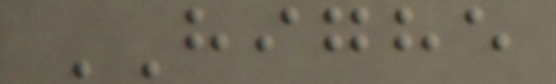HIGHE
